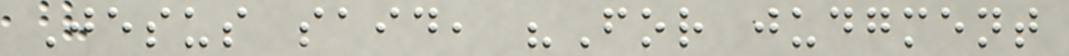Jesus said, "For judgment
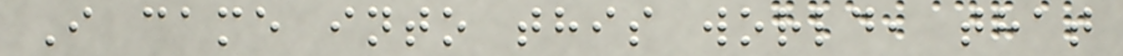I came into this world, that
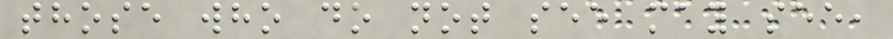those who do not see may see,
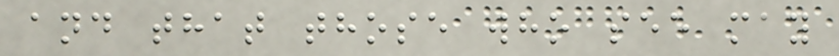and that those who see may
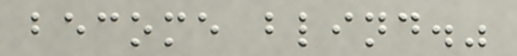become blind."
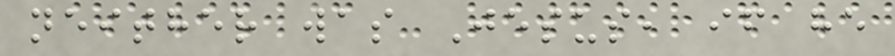neither was Jesus, if he
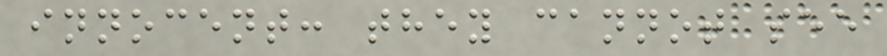innocent: they cannot see
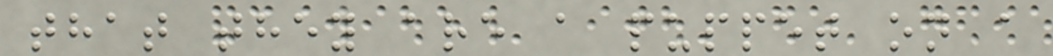that they are a puppet on a
